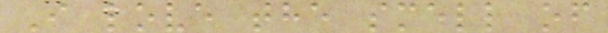I love the smell of
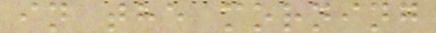in the morning
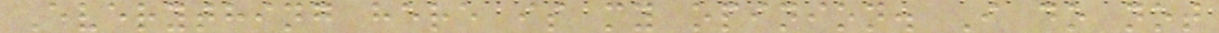Everything here is my opinion. I do not
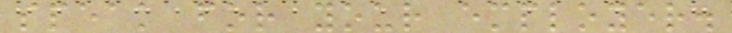speak for your employer.
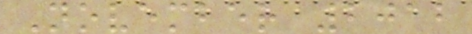November 2012
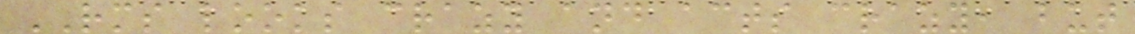RMS looks crazy and acts crazy, but
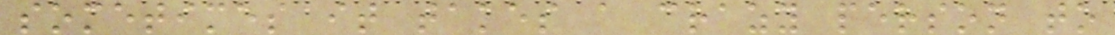sometimes it takes a crazy person to
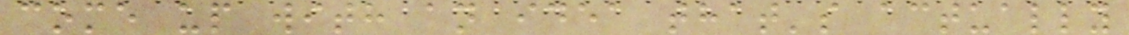come up with an idea that's actually
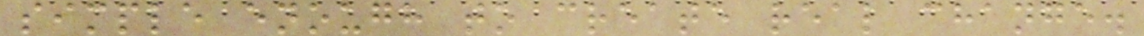simple enough to create real change.
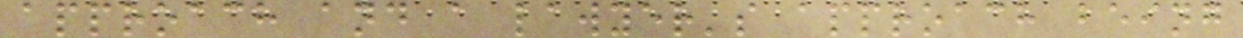approach and a lawyer's approach being
